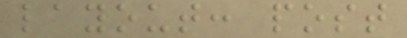layout: post
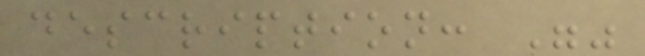description: ""
